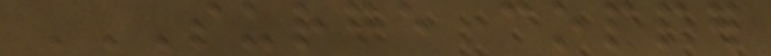SURGE COPPER
